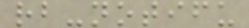rb-notifu
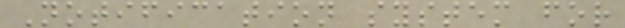Notification system for
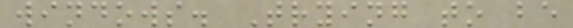windows. Trying to be
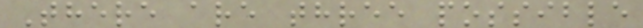There are three possible
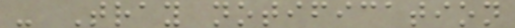- Tray notification
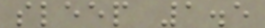sleep 1.5
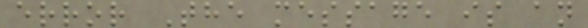error The message is an
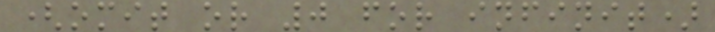(omit or 0 for infinit)
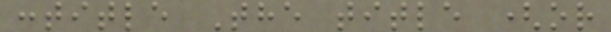:title The title (or
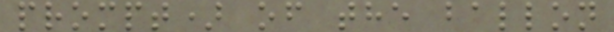prompt) of the ballon
